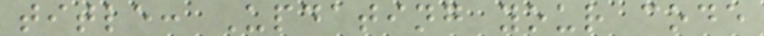title: Updating your code
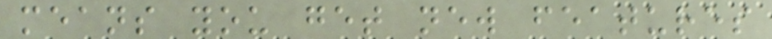means you get new features
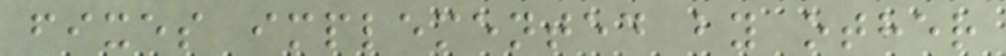fixes implemented by other
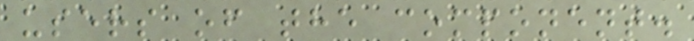users of the component.
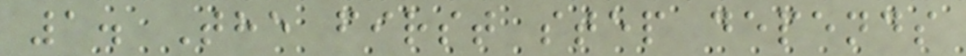1. The first step depends
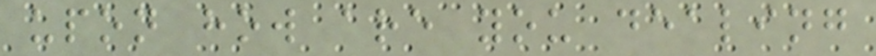upon how are you dealing
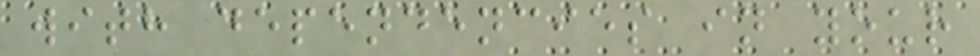with dependencies in your
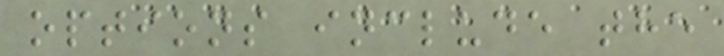options include the
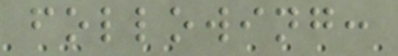following:
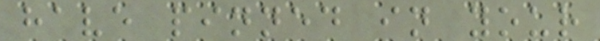have pinned in your
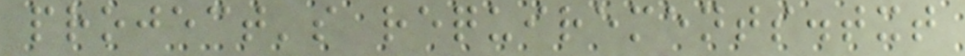project's requirements.txt
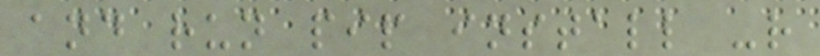and run pip install -r
